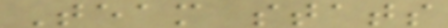Team stats
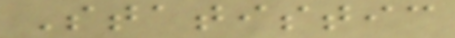Statistic
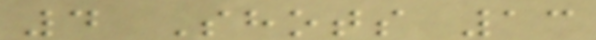4 Shots 13
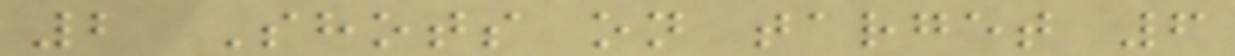2 Shots on target 6
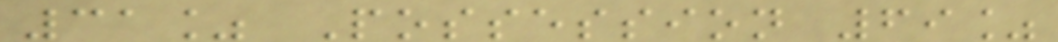31% Possession 69%
